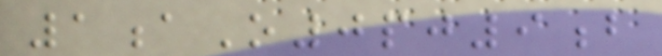1aO0pj9b
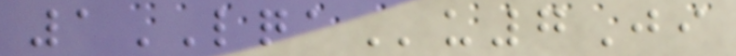1LQAu7Ji
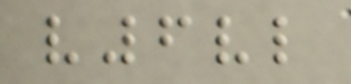v6vl
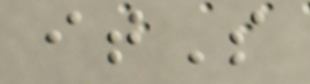itS
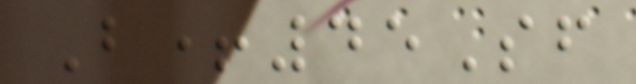B+45Sf
